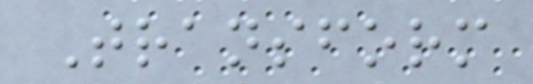Transform
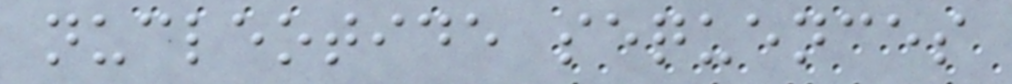nucleotide sequences
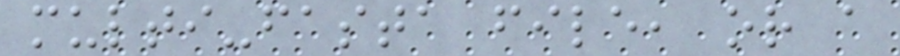multi-fasta file, or a
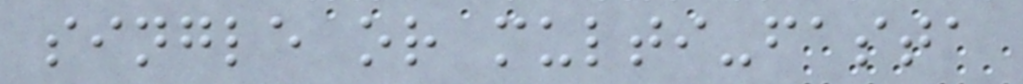single or multi-fasta
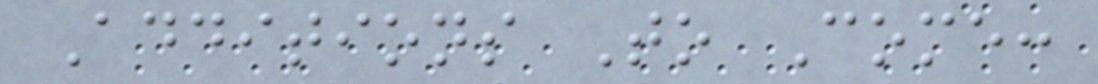Additions To Come:
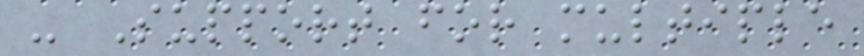- Support for multiple
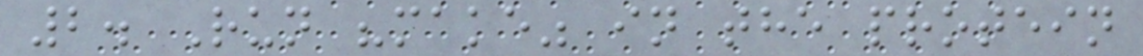2. Run "make" in the protein
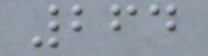264
